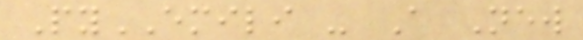PyEMILI - A New
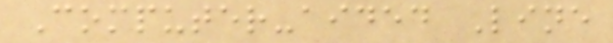Computer-aided Line
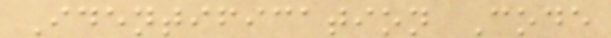Identification Code
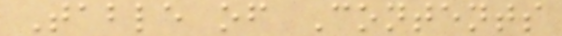Table of Contents
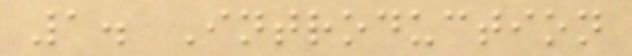1. Introduction
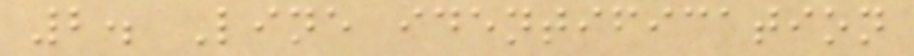2. Line identification
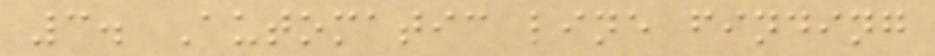3. Automatic line finding
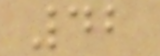42
